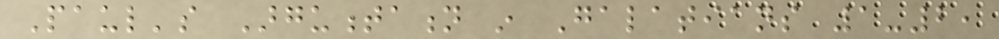Paul's Argumentation in Galatians 1-2,
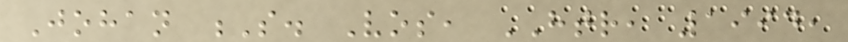Johan S. Vos, HTR, 1994,
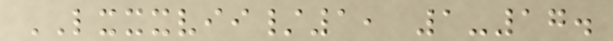LXXXVII/1, 1-17.
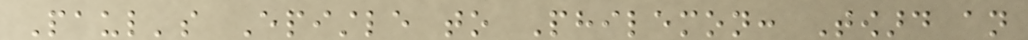Paul's Epistle to Philemon: Toward an
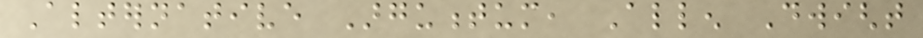Alternative Argumentum, Allen Dwight
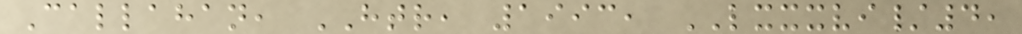Callahan, HTR, 1993, LXXXVI/4,
